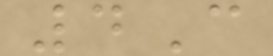4C
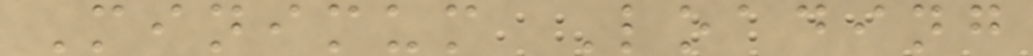Minimum Loading
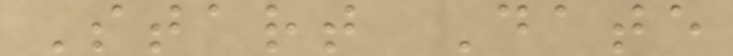Start Date
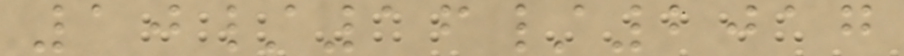10/16/2017
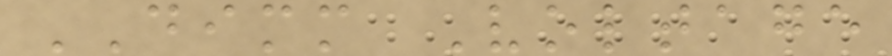DIMM Voltage
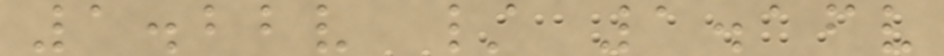1.22v / 1.16v
